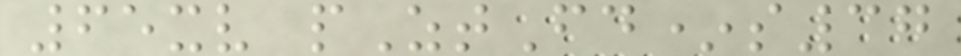65xv pZtFd*s37
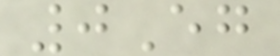0Eg
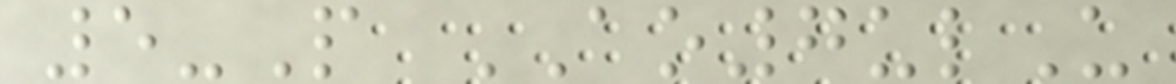5-P AO7ulU
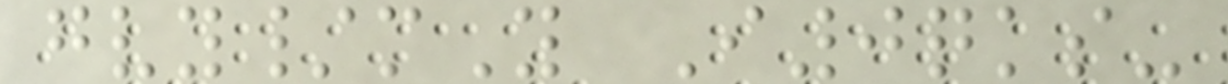gvy/mY I0qks-
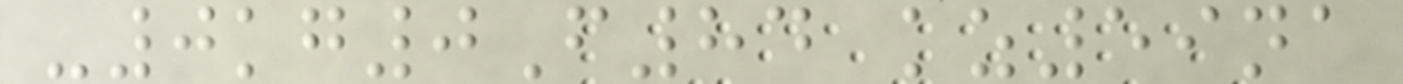-0kg0F84 kz59na
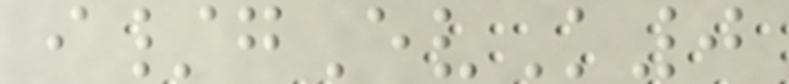i/gEvK0
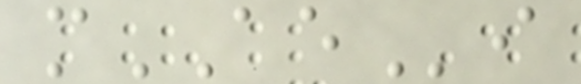mAEi
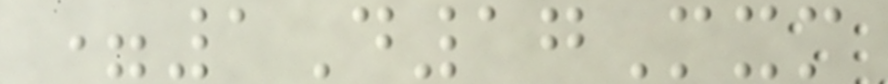=1D17Mxm
